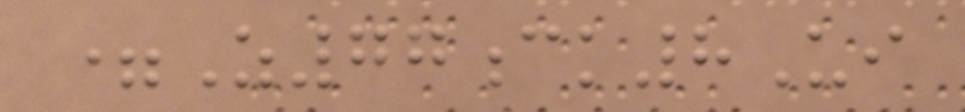=Z77ck8Ui
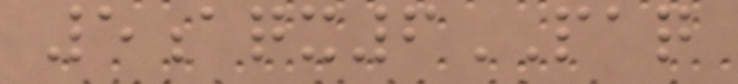5aqx6PAQ
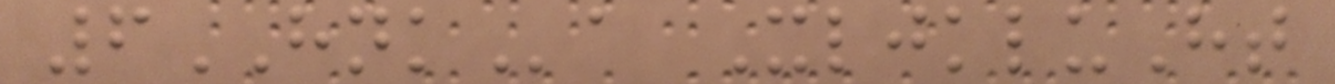6HNKa XljkluHt
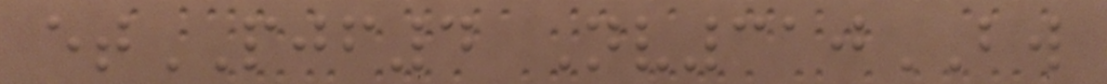etPJF4 Nv310BW
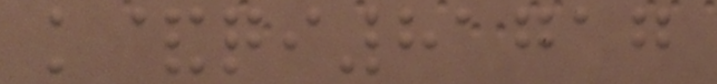k&qi81717
